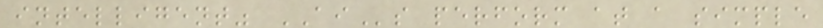intelligent" AIs perform at a simple
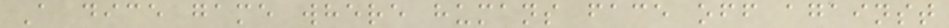A dice game where humans face off against
